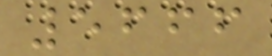5666
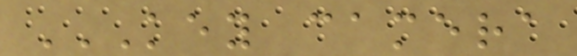KEY CAMERA
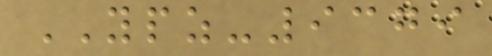YPZ-9379
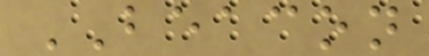BEACON
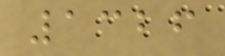1326
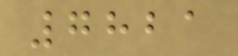7821
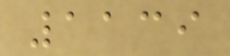1139
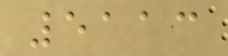5113
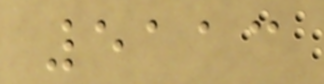5113
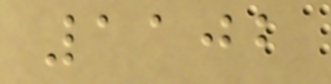1102
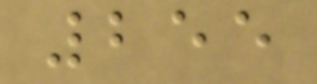255
